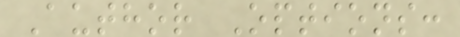Author Options:
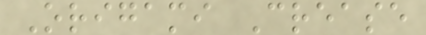Origami Crease
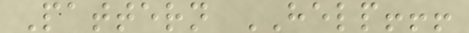Pattern HELP!!!
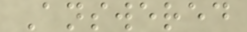Answered
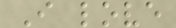I love
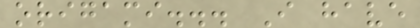origami... I have
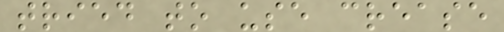tried to use crease
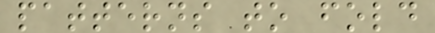patterns to fold
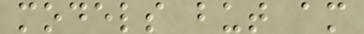models but am
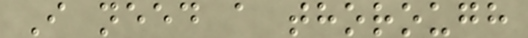I need a thorough
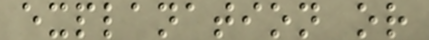explanation or
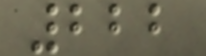222
